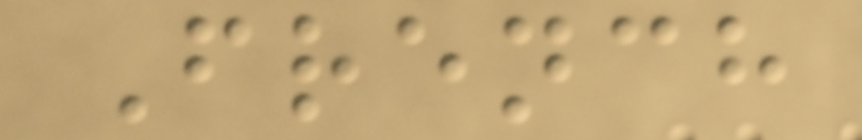French
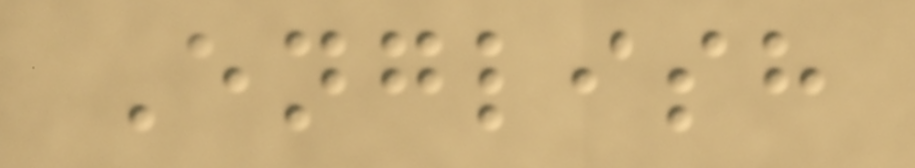English
